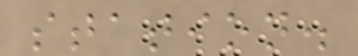station.
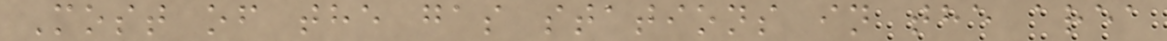Most of the gas stations in the area
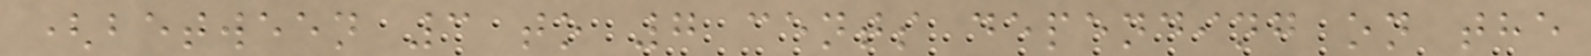(between 3 to 7 cents depending on the
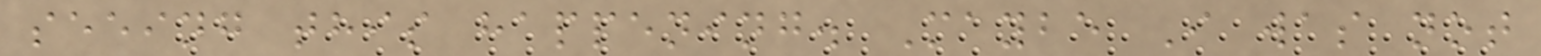seeing this happening. Maybe I was not
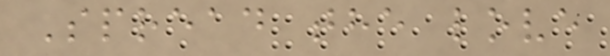Spread the love
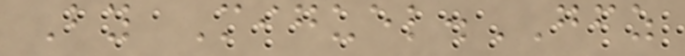By Miguel.GFZ
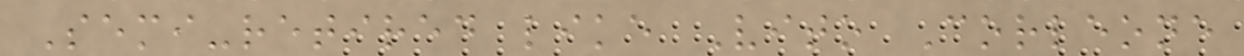Semi-retired like Vito Corleone
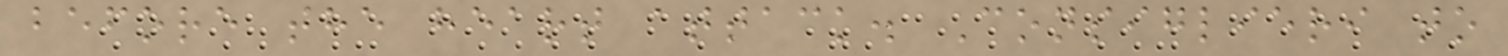before the heart attack. Consiglieri to
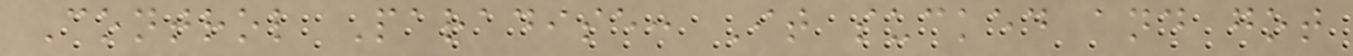Control Paradise: It sucked and got
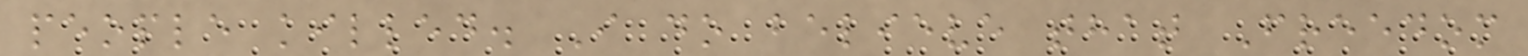people killed. I do believe that Freedom
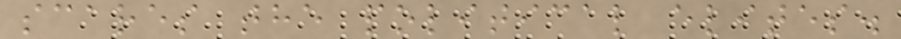scares the political elites.
